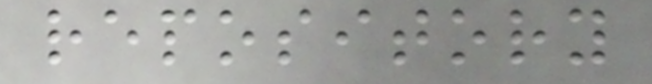repository
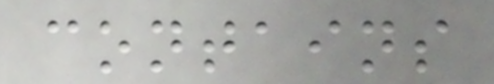contains
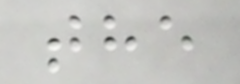the
